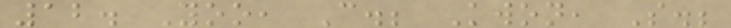12. Yoo, C.; Kwon, S.;
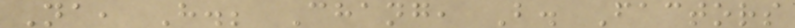Na, H.; Chang, B. Factors
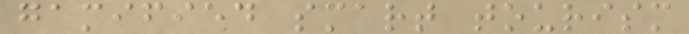gamified smart tourism
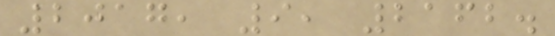2017, 9, 2162.
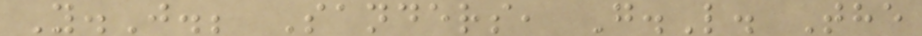Y.J.; Sanders, G.L. The
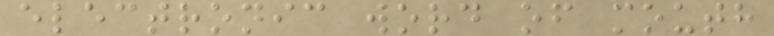electronic word of mouth
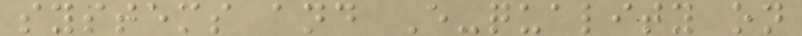systems and E-quality on
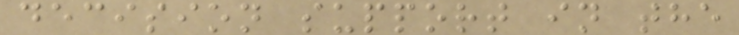decision support in the
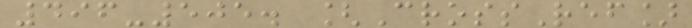496-505. [CrossRef]
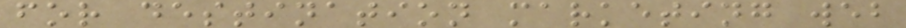for destination marketing web
